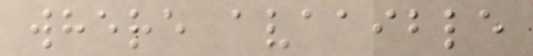where avaaible
